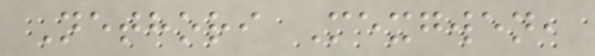Nethori Mexgwen,
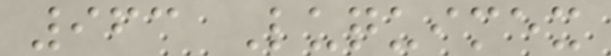963 Luquimex
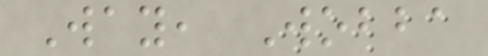Way, Wobba
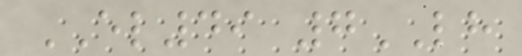EL49 7LH
